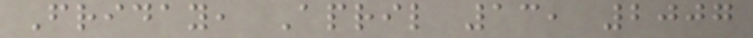Friday, April 13, 2007
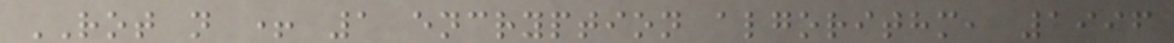ROT n + 1 encryption algorithm, 1996
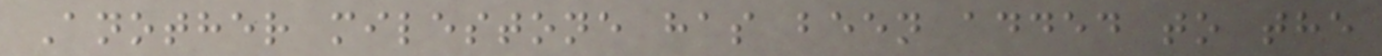Another milestone has been added to the
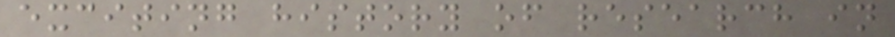exciting history of research in
